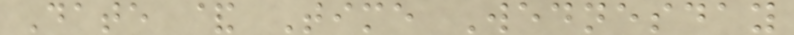Date & Time Wednesday
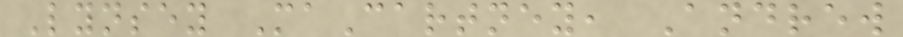Lynsey MaCartney, Andrew
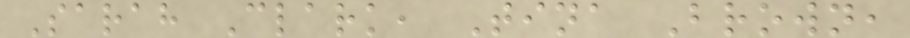Sarah Clark, Tina Brown,
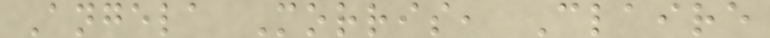Angela Morris, Claire
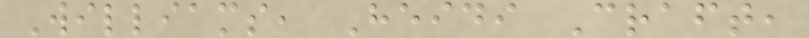Williams, Heidi Craft,
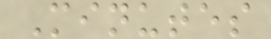Minutes
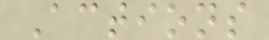Actions
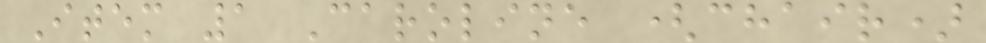Item 1 Caroline (chair)
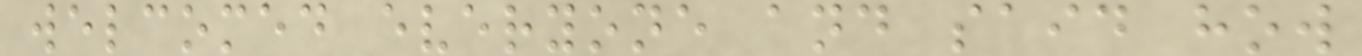welcomed everyone and said how
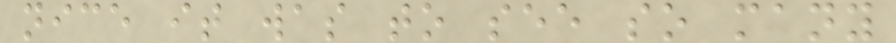nice it was to see so many
